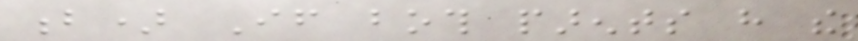b) If both parents have the
